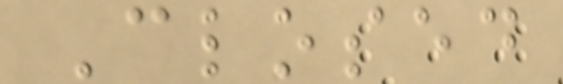Closed
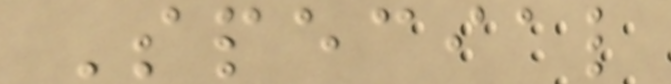Special
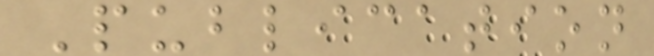Publication
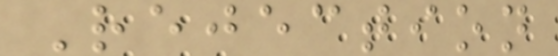Rejection
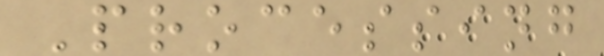Processing
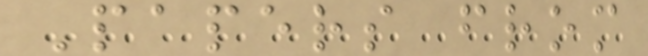Papers from
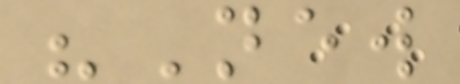"New
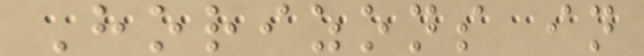Horizons in
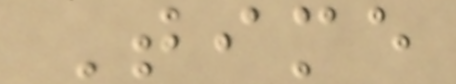Time
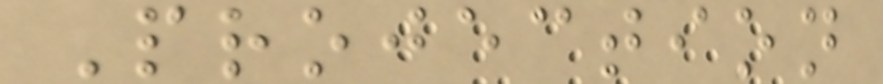Projection
